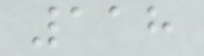118
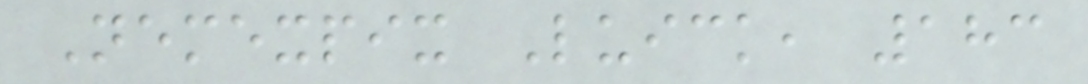Nemexpix Luick, 183
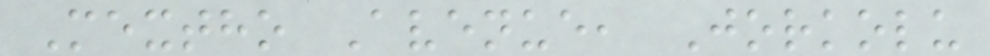Mextho Avenue, Jorkolu
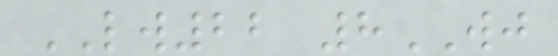LW22 8WJ
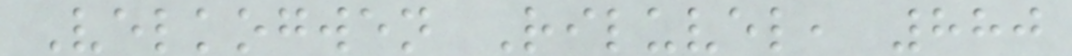Velkogwen Riluvel, 880
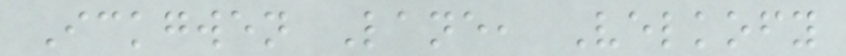Ickgwen Lane, Velkofy
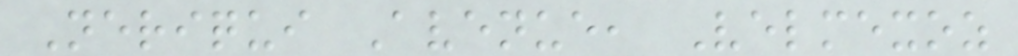Neriqui Avenue, Velmexoz
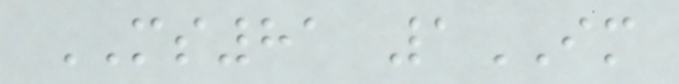MS81 1IM
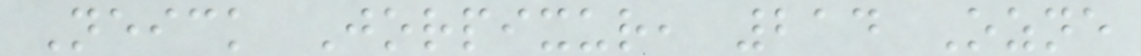Neick Jorpixur, 214 Ozne
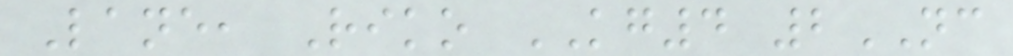Lane, Riko KG4 2NC
